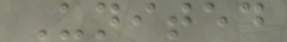United
